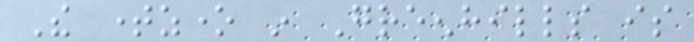The timezone in Greenhills is
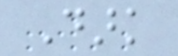Dark
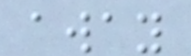away
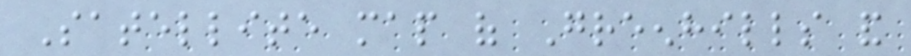Satellite map of Greenhills and
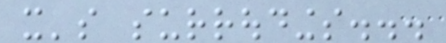it's surroudings...
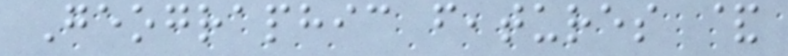Geographic features &
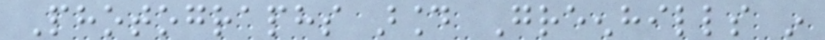Photographs around Greenhills in
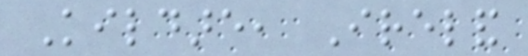Kildare, Ireland
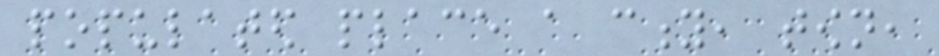populated place a city, town,
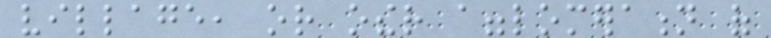village, or other agglomeration of
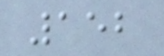152
